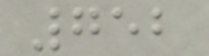752
